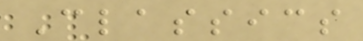Classics
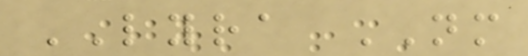LYRA NM
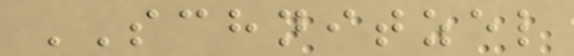SCHNITZEL
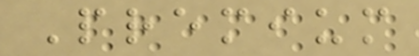Premium
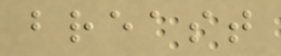breast
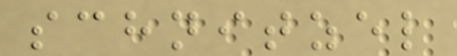schnitzel
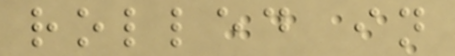rolled in
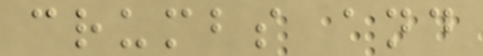crumbs and
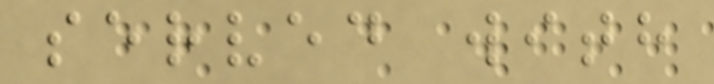served with
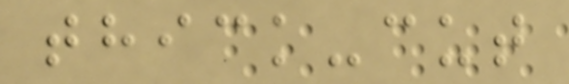thick-cut
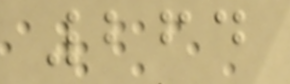264
